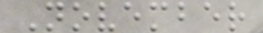November
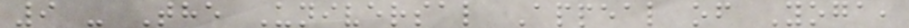9 - The Universal Appeal of Yoga,
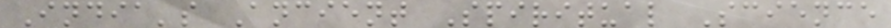India's Ancient Spiritual Science
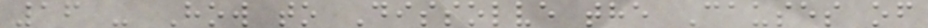16 - How to Dissolve the Causes of
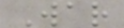War
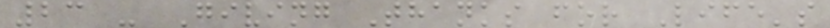23 - Giving Thanks for Life's
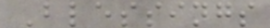Blessings
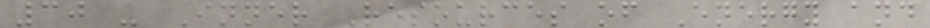30 - Inner Resources of Energy and
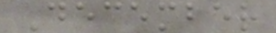December
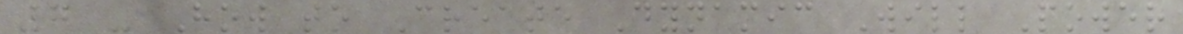7 - How to Create Dynamic Will Power
